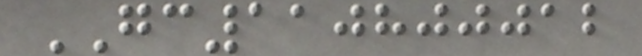GC110800012
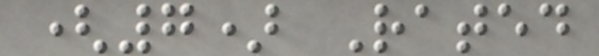(7) Rated
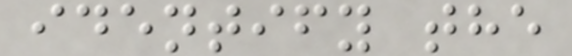identify the
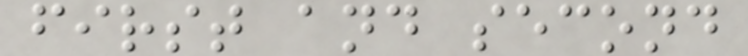first and second
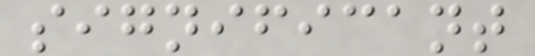significant
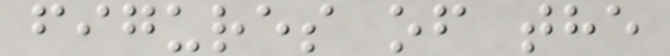figures of the
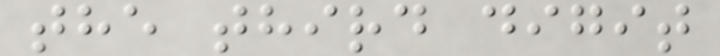the third digit
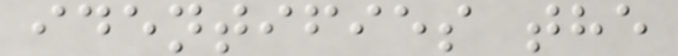identifies the
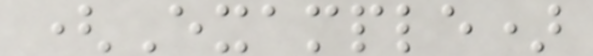(Example)
